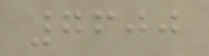7600
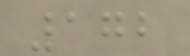172
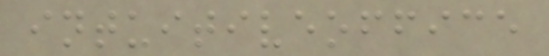intuitiveoffice
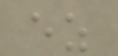ez
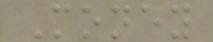Money
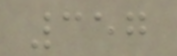357
